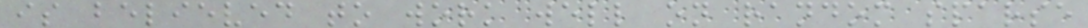is believed to work well on random sparse
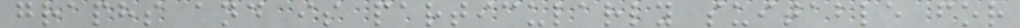graphs and is particularly suitable for
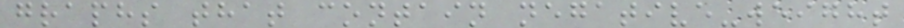graphs that contain negative-weight
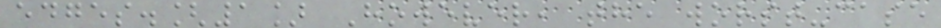edges.[1] However, the worst-case
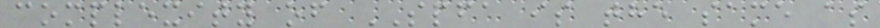complexity of SPFA is the same as
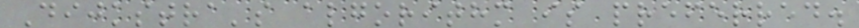Dijkstra's algorithm is preferred.
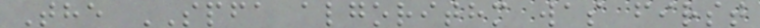The SPFA algorithm was first
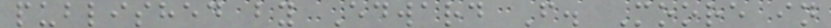published by Edward F. Moore in
